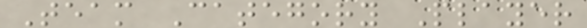Team Category Player
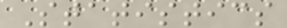Statistics
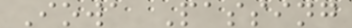Iowa Passing
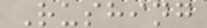Rushing
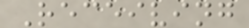Receiving
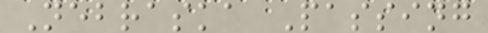Nebraska Passing
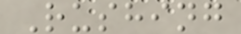Rushing
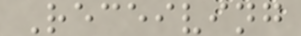Receiving
